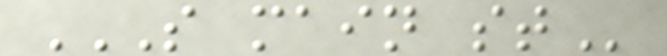S MAIN ST
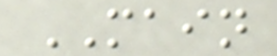MAIN
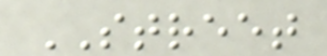STREET
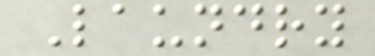Laundry
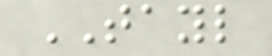TAYL
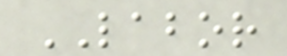LABOR
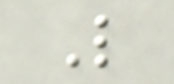L
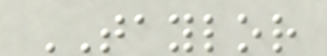TAYLOR
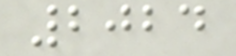2024
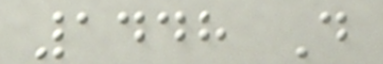1448 D
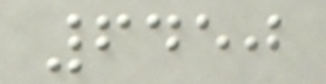6450
